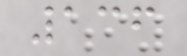136
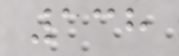138
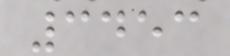3453
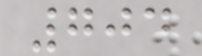704
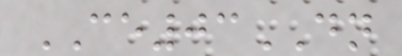CE03DN
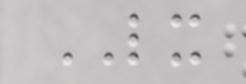LX
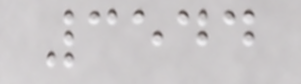3544
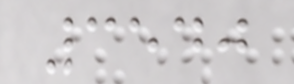3540
